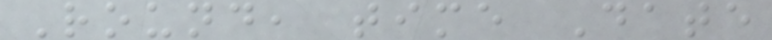Round, time Date
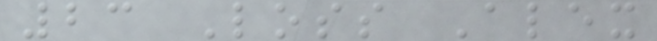23 Loss Alex
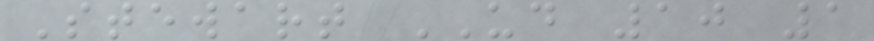Stewart UD 10 1
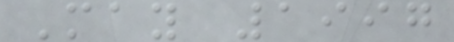May 1997
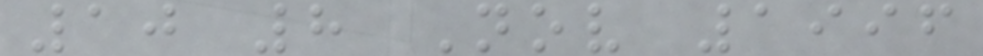10 8 Nov 1996
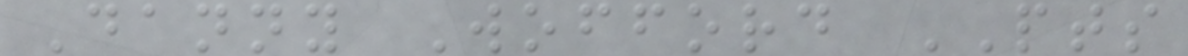Danny Wofford PTS
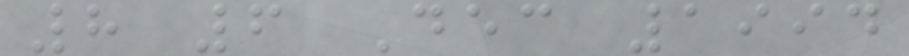8 6 Dec 1994
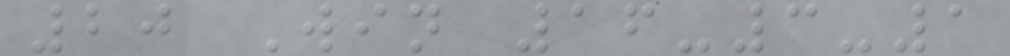20 Win 16-3-1
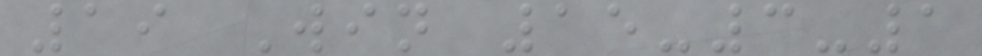19 Win 15-3-1
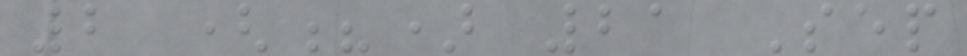2 (?) 21 Sep
